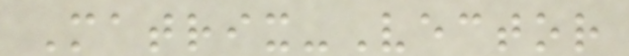Matrix-Vector
